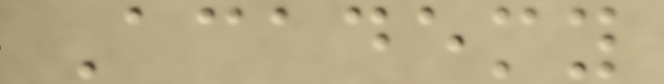Academy
